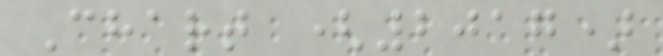Chart (2017)
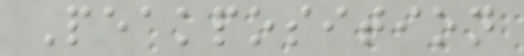Peakposition
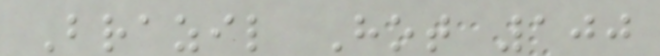Brazil Hot 100
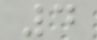4
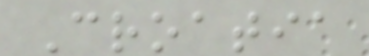Croatia
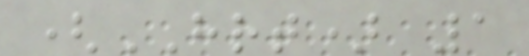(HRT) 1
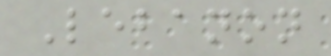Lebanon
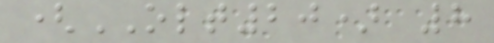(OLT20) 8
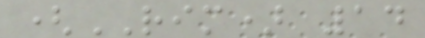(RIM) 14
